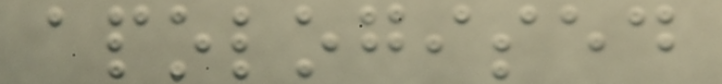apologised
